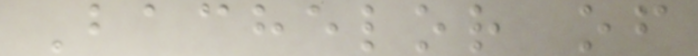Bachelor of
